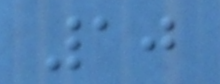10
